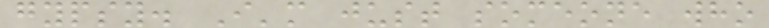gypsy. I'm just someone who
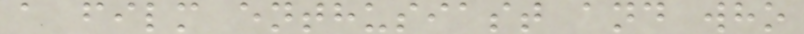a film enthusiast and who
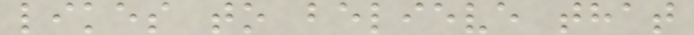likes to believe that
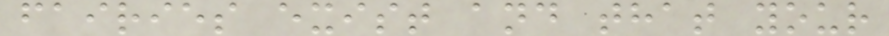fairies exist and that your
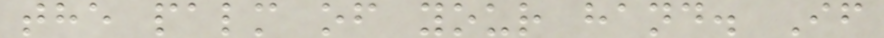the palm of your hand. If
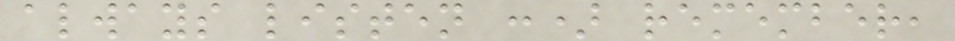always listen :) remember,
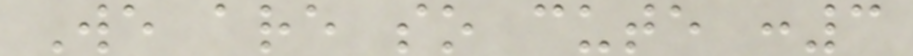We are so cute :3
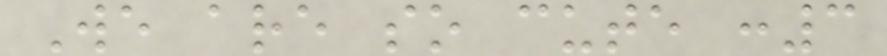We are so cute :3
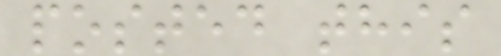posted this
